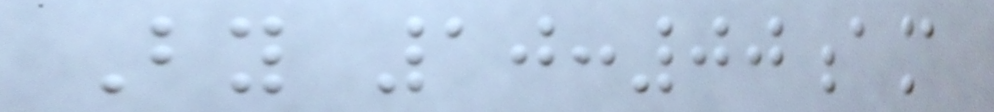By 10:00am
